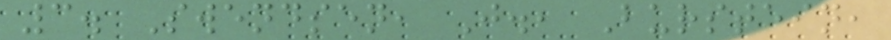3. Swendsen, J., Burstein,
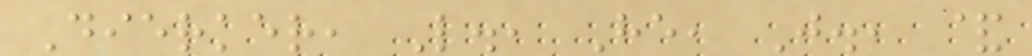Dierker, L., He, J., &
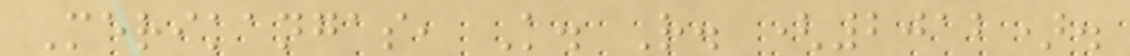Merikangas, K. R. (2012).
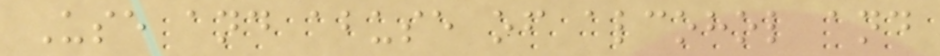Use and abuse of alcohol and
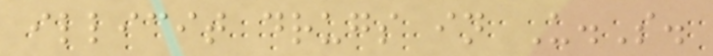illicit drugs in U.S.
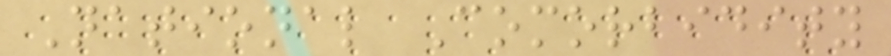National Comorbidity
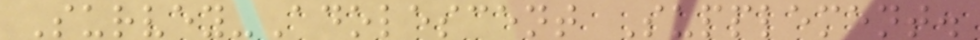Survey-Adolescent Supplement.
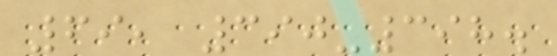69, 390-398.
